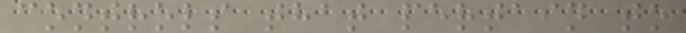controls that pertain to
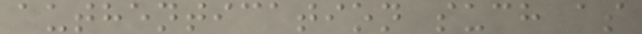authentication such as
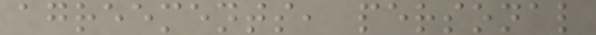agreements, personal
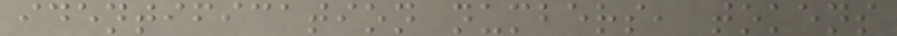identification numbers, tokens
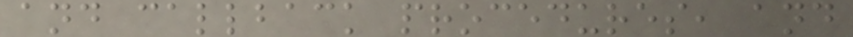and callback procedures, and
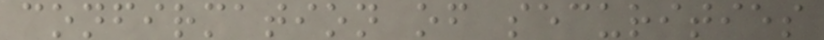confirmation of securities
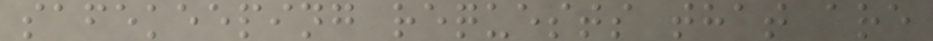safekeeping requests that are
